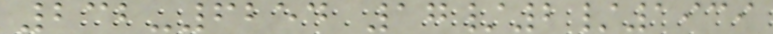232-6254 17/2/1939
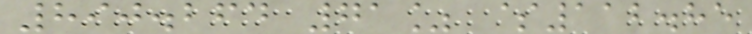890.264 71% $112.85
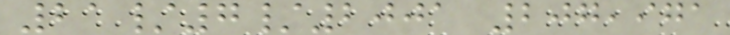21/7/2001 207,971
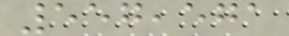557,571
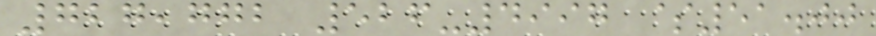727,772 526-4997 $51.00
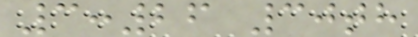3:26 30th
